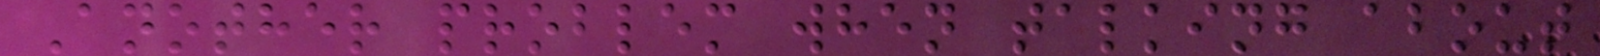Another problem when talking about
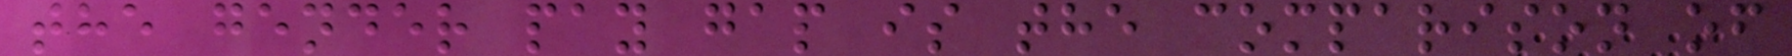the gender pay gap is the comparison of
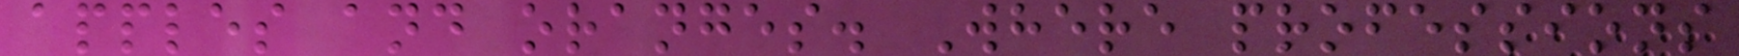apples and oranges. Where professions
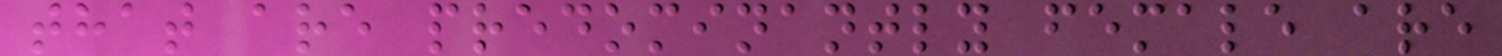that are predominantly female are
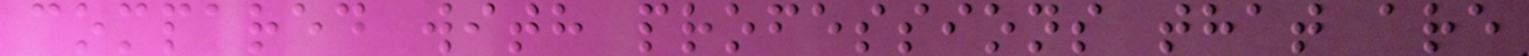compared with professions that are
